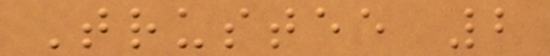Trustee 2
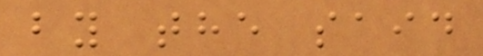by the said
